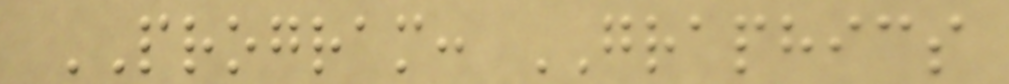PROGRAM: GRAPHICS
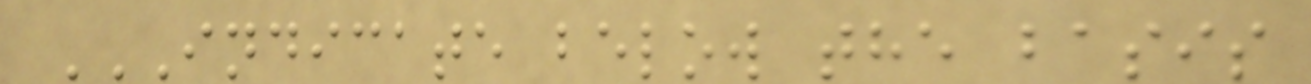INDICATE BELOW THE BASIS
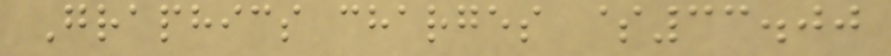Graphics charges $33.00
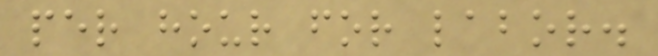per hour for labor.
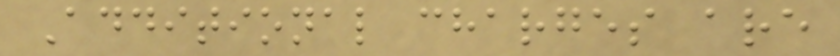Additional charges are
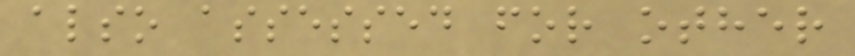also assessed for other
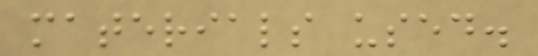materials used.
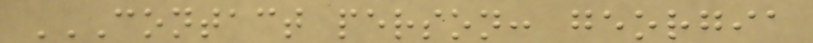CONTACT PERSON: GEORGIA
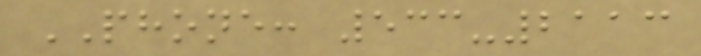PHONE: 533-2113
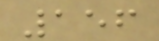156
